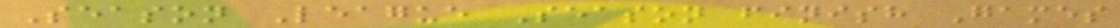Season League Season finish Games
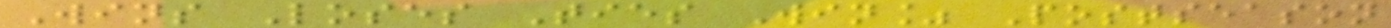Wins Loses Ties Win% Postseason
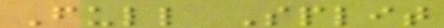Full Split
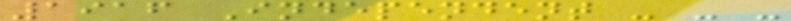1916 Independent - - -
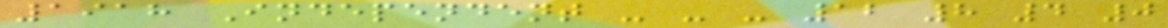1918 Independent - - - 12 8 4 0
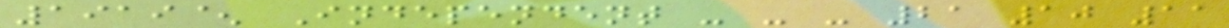1919^ Independent - - - 21 10 11
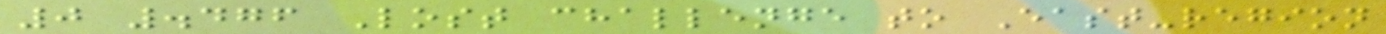0 .476 Lost challenge to East-region
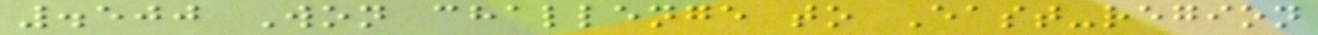.500 Won challenge to East-region
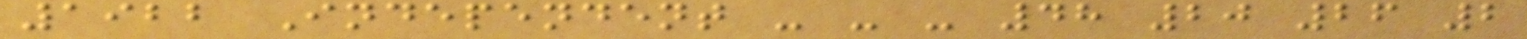1922 Independent - - - 48 20 26 2
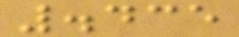.435
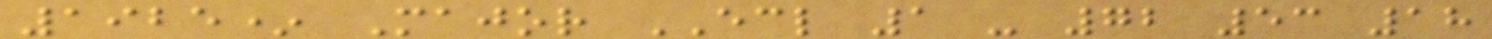1925* Major ECL 1 - 72 53 18
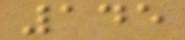145
